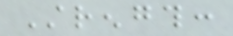Strength:
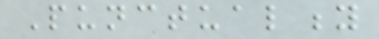Punctuality
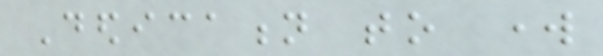Dedication to work
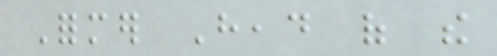Former Head of the
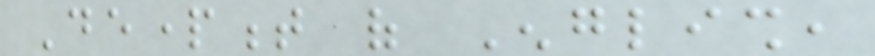Department of English,
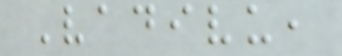Vadivu,
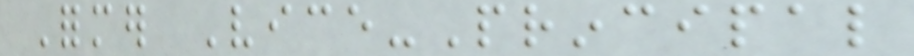Former Vice-Principal
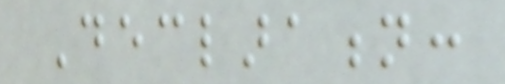Declaration:
